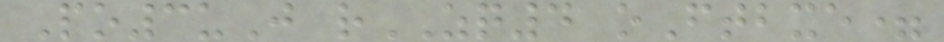Po3uJ rZQ4 oFtbxe=
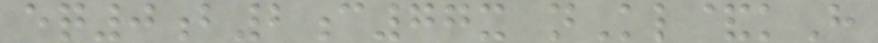eq0b2c77x nKl&kH
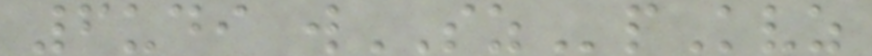6udi wSZpKvz
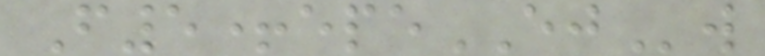F5+epeEJw
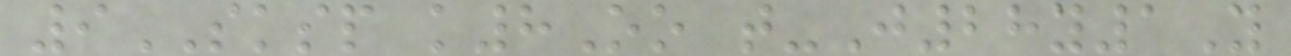9SKSP k8Oo t-J28y1Y
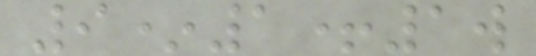9*1+1w
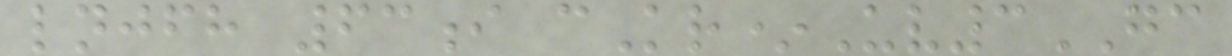lnjfh 63i cKr*Uv3GC
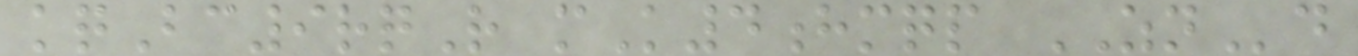kqBc9rqR mK4hmqp ZNd
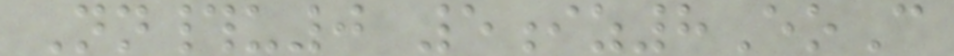Nn#u0 5iz8EoC
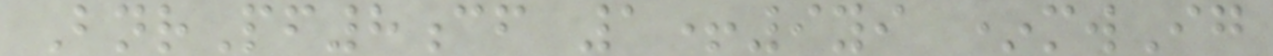BnrPf8cf 1+9yi *mwIg
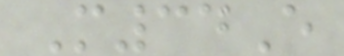M34E
